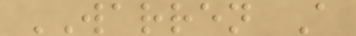WARREN A
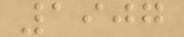1907
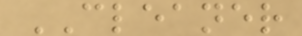CLEANER
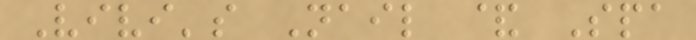Vivi's Nail & Spa
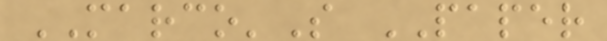MARCO'S PAPER
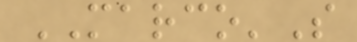MARCO'S
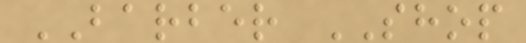BARBER SHOP
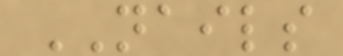NAILS
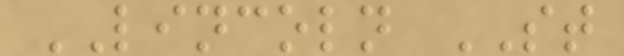LINCOLN ST
